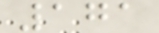171
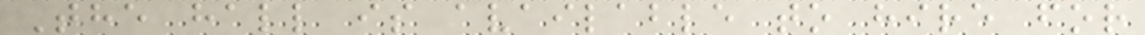The hall is available to hire for
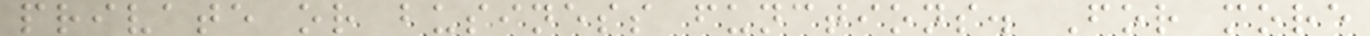private or business functions. For more
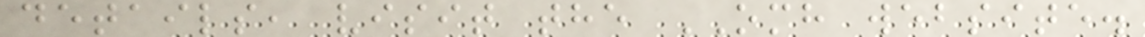details, visit the OMH website.
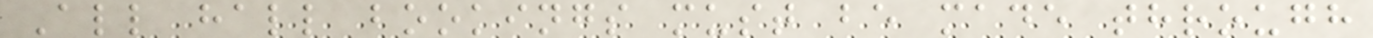All hall bookings must be made through
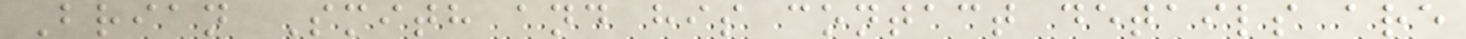Brian Smith and his contact details are
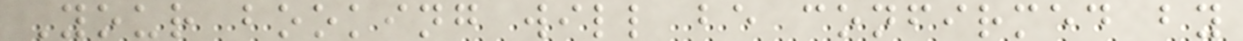Your booking will be confirmed by
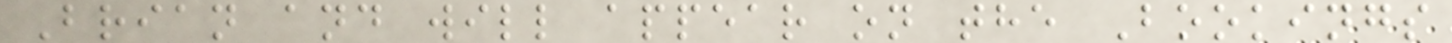Brian and will appear on the Bookings
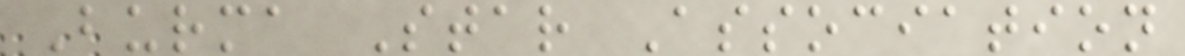Burma Star Association
